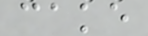cake
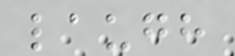laugh
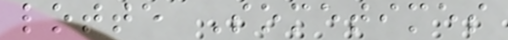lotte Sometimes
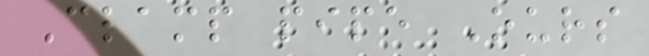Clamp pipe Ours
